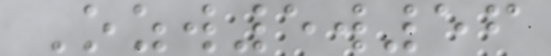Ozw5w56
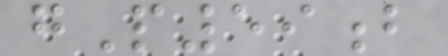gP59b
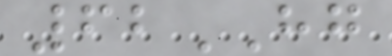62HG
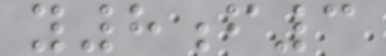y8f3
